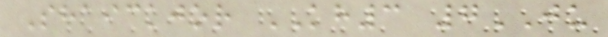Shaickjor KH3 7JU
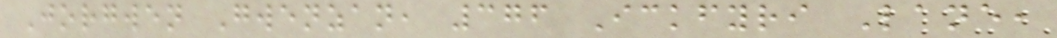Jorgwen Gwenzan, 376 Ickfyri Lane,
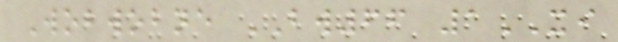Wobwobne BW66 1XI
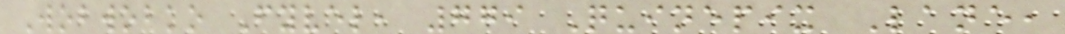Wobwobko Fyvel, 779 Quinepix Lane,
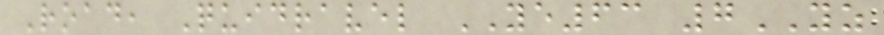Road, Quidravel YE63 7YZ
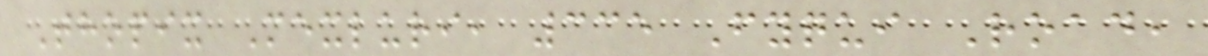Thopix Mexluri, 335 Fyqui Road,
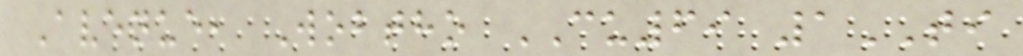Avenue, Wobtho CU69 1TI
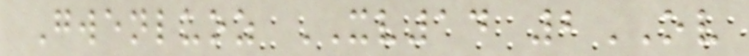Gwenluoz XV14 2OV
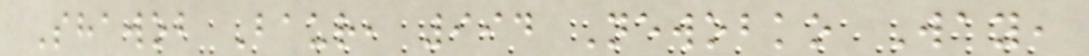Shawob Baur, 994 Newobko Way,
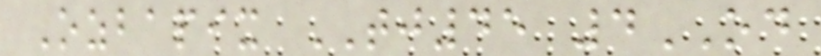Ozbapix TJ45 4OD
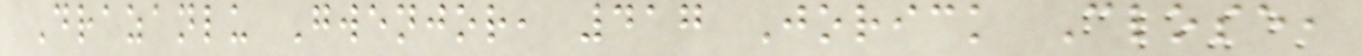Drazanlu Gwenjor, 417 Jorick Close,
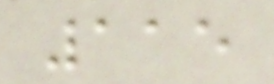115
